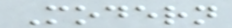Modern
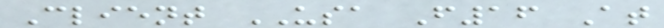Client USA F16 At
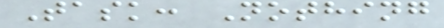Task: Nothing
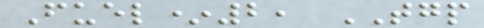Fuel*2, TGP
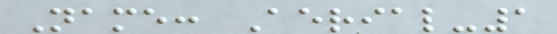Name: Aerial-1
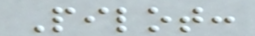Pilot:
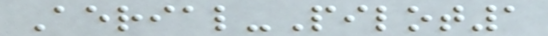Aerial-Pilot1
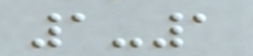1-1
